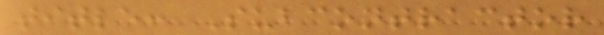title: Subcontractor
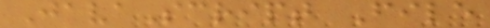JavaScript File
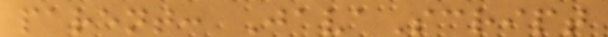parent: JavaScript
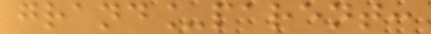grand_parent:
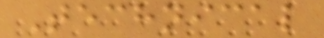Technical
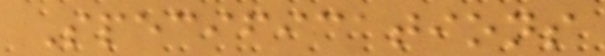Specifications
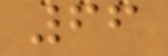66
